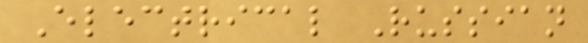Electrical Russian
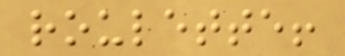roulette!
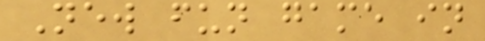New fun game in
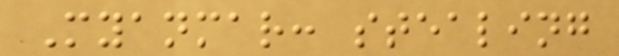Myanmar: stealing
